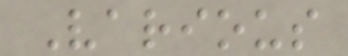Various
